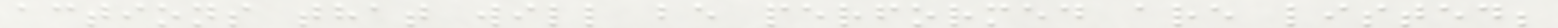actions that will be performed are listed;
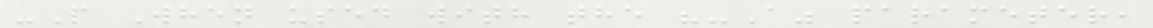-P When used with the "-A" parameter,
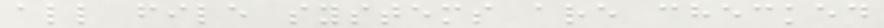all file systems are checked
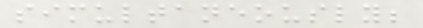simultaneously;
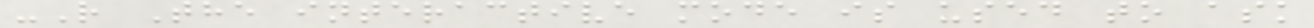-R The interactive mode is used to ask
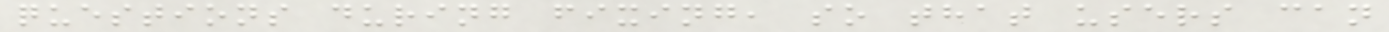questions during fixing, so that users can
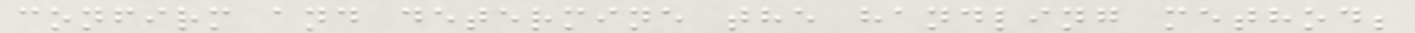confirm and determine the handling method;
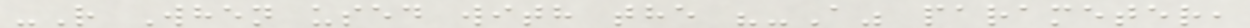-R When used with the "-A" parameter,
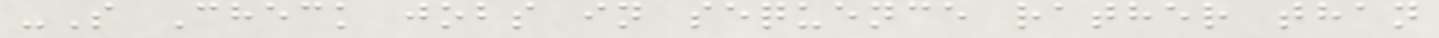-S Check jobs in sequence rather than
